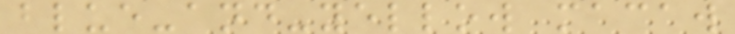blue-and-yellow macaw
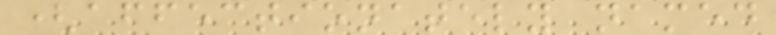(affectionately named
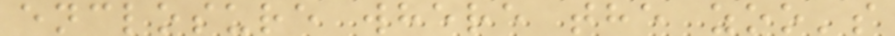enclosure where the zoo's
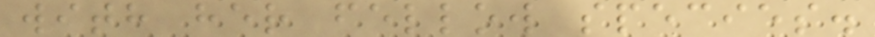with her fellow species.
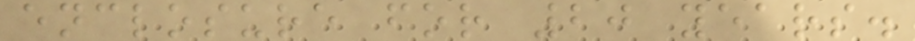enclosure for 20 years.
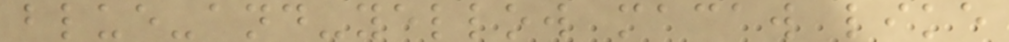blue-and-yellow macaw like
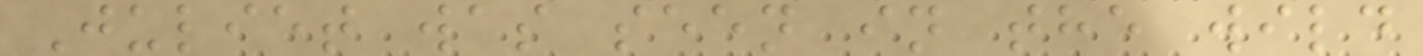Juliet was seen in the wild
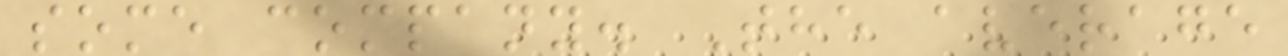some company. The average
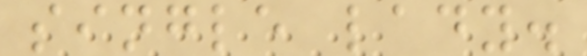single lady.
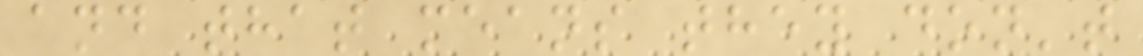and that means they don't
